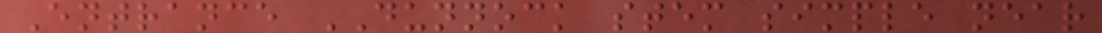Entrance DUNNOCK stem simple near
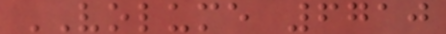VOLUME 6710
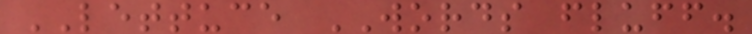LETTUCE WORDS fluff.
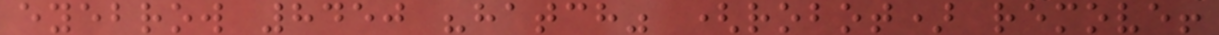eyebrow 8450 "hatch" (robot) remove!
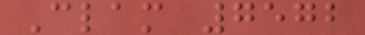Clam 7572
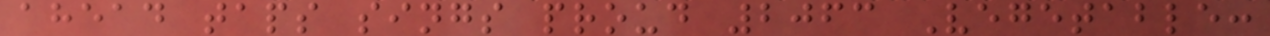ahead taps sings proud 2063 Vegetable:
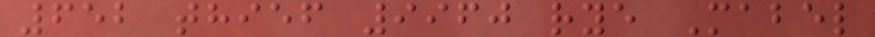652 thief 9960 rye Mabel
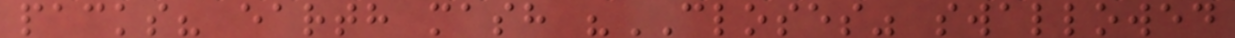packs? earth mash "CLOSES" swallowed
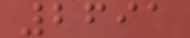2691
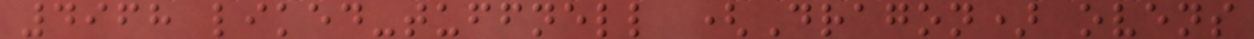4968 liked-tuffnell (Dragon) ovens
